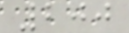200
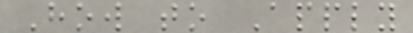How to Apply
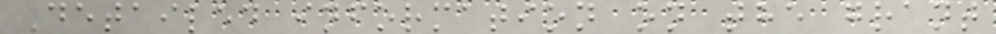Detailed information on the grant
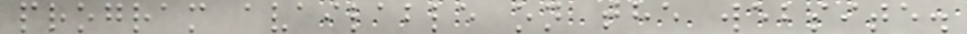program available on the website.
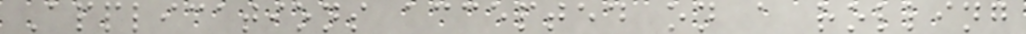Applications accepted on a rolling
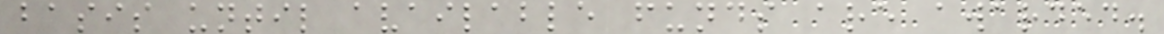basis until available funds are awarded.
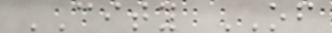CITY OF
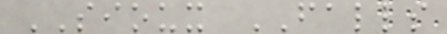SIOUX FALLS
